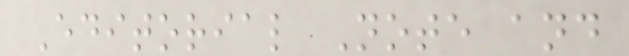Editorial Note and
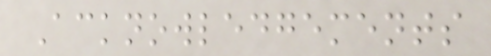Acknowledgements
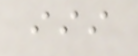iii
